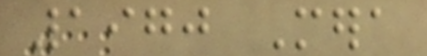1970 Mera
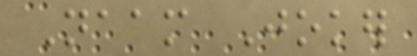Naam Joker
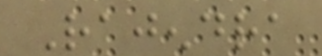Rajendra
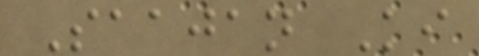Saajan Ki
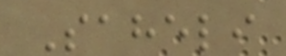Saheli
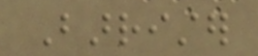Barrister
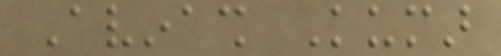Avinash Kumar
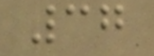37
